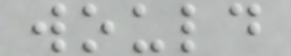would
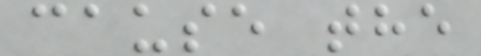cause the
